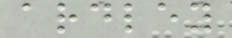ardley
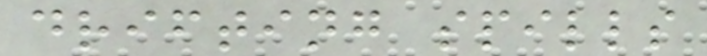drifting spills
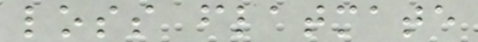loss flatmate
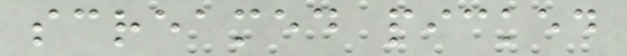screamed picked
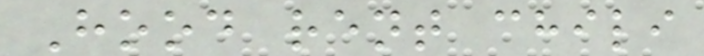Hood rent chili
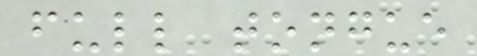full tongue
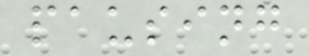pausing
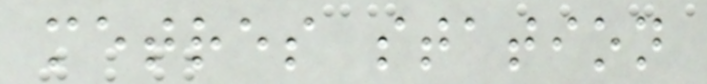metres station
